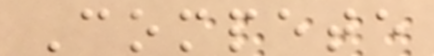Compete
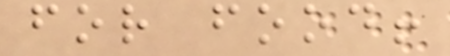for food!
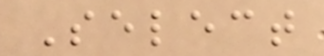Select
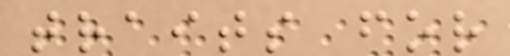traits for
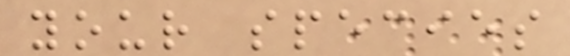your species
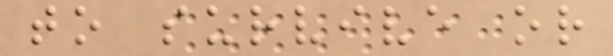to survive or
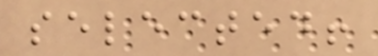selected!
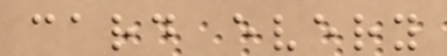card every
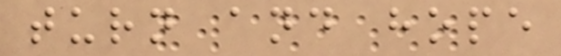turn and hope
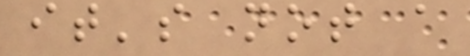it's not a
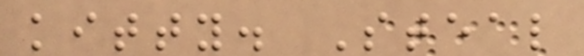kitty. Steal
